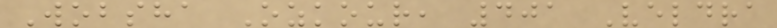Wobsha Ozkour, 401 Veldra
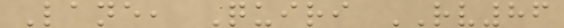Lane, Quiri RV86
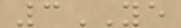3YE
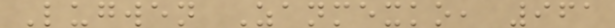Lugwen Zanmexko, 961
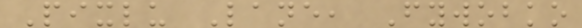Pixlu Lane, Fywobko
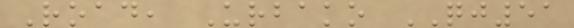Road, Urbako QJ51
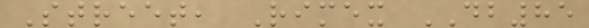Street, Rimex DB85
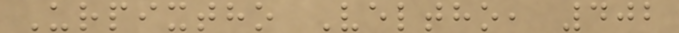Urpixtho Veltho, 402
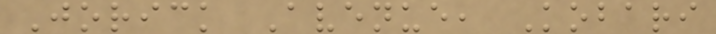Jorick Avenue, Kobari
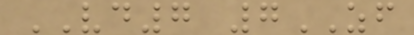VD7 7ZF
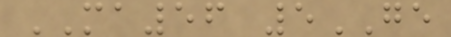MA56 5GE
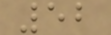52
